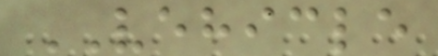VEHICLE
